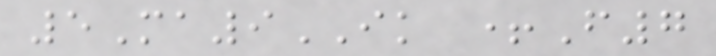5Ma9IK +F7
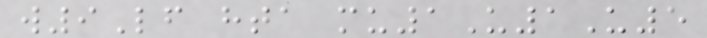w9Lf hta mu1U1U5
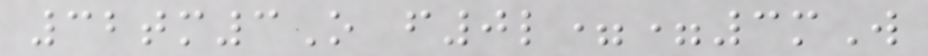32tm3O f0l==3mW
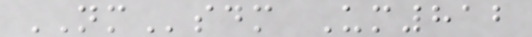NMsdm Um812
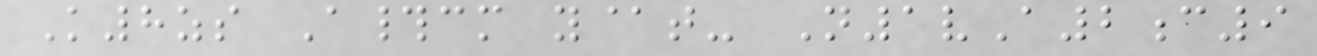K8zs A#cm y@t- N1vA2c9
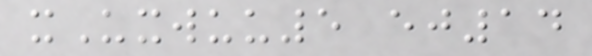xUxwuu5 ej14
